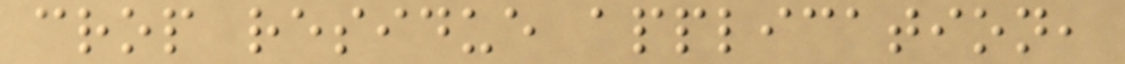crop residue application,
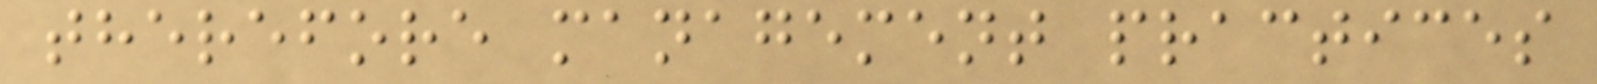therefore management practices
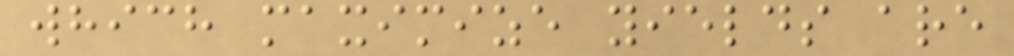which maximize yields are
